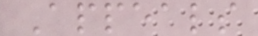Appeals
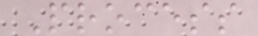Process
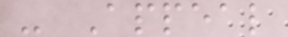- Appeal
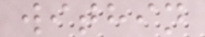within
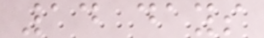14 days
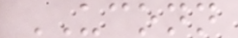UCONN
